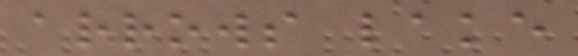arrows lake
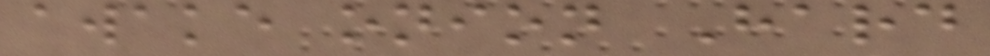awake onion Hard
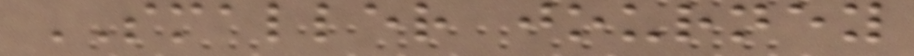SMALLER journey
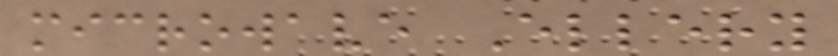microwave Ellery
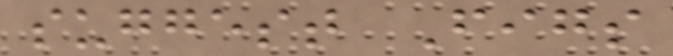suggest Figs
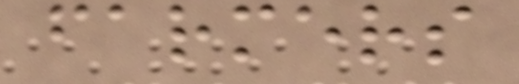farmers
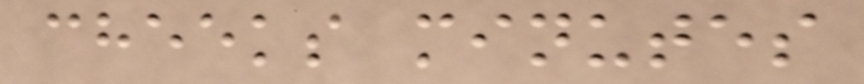cheeks minutes
